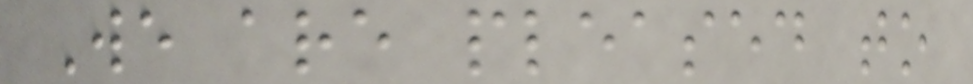We are pleased to
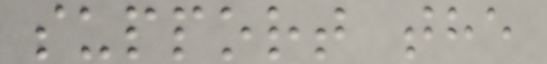support the
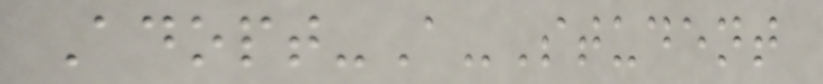Adopt-A-Student
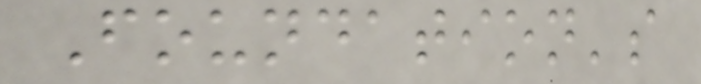Foundation's
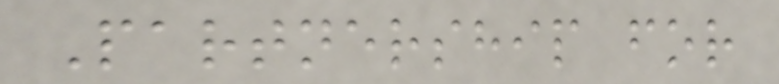Partnership for
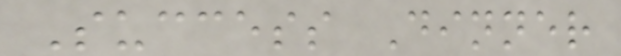Success Dinner
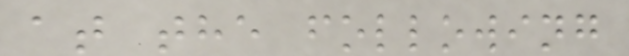at the following
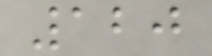120
